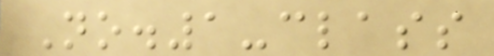No.1-class
